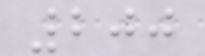200
